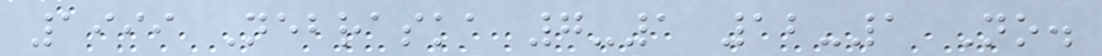1999 Nebraska 7-1 12-1 No.
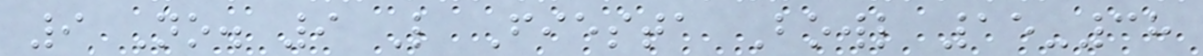9 No. 9 L Fiesta Bowl 15-38
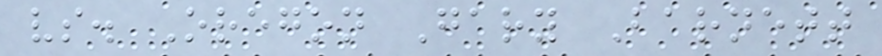vs. Oregon Gary Barnett
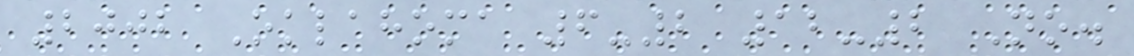2002 Oklahoma 6-2 12-2 No.
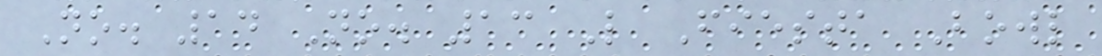No. 14 No. 13 L Fiesta Bowl
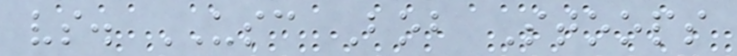vs. USC Bob Stoops
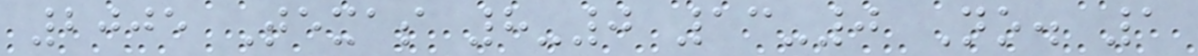2005 Texas 8-0 13-0 No. 1
